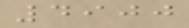4900
